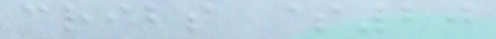cribs $20
